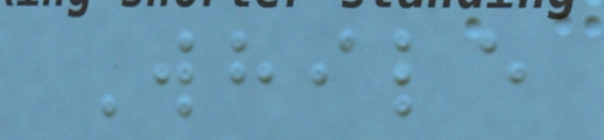While
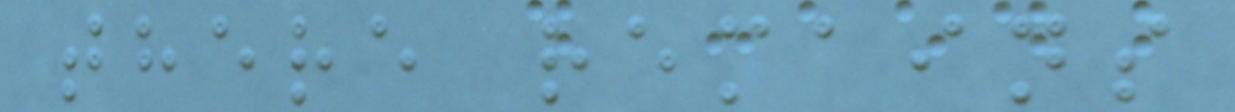there remains
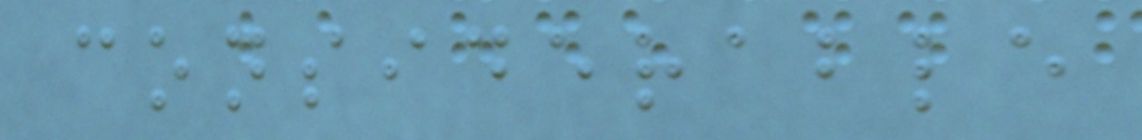considerable
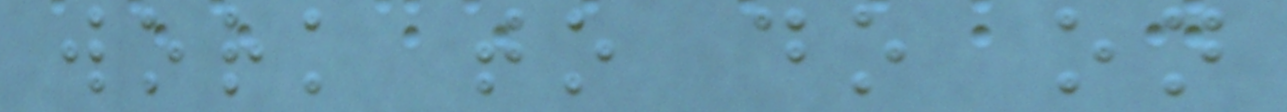work to do on
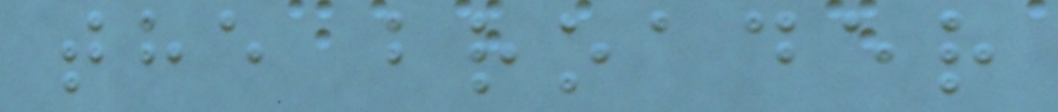the broader
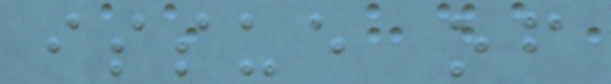issue of
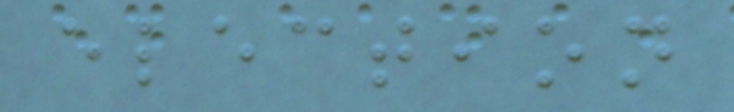election
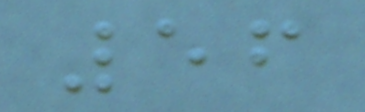56
